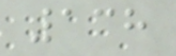138
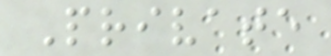Private
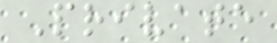Private
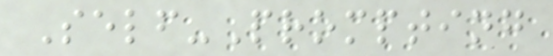Self-Prompting
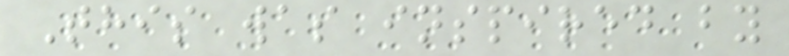This was inspired by
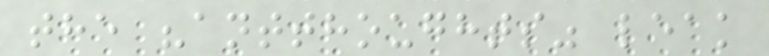the "antthoughts" leak
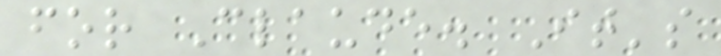for Claude. It's
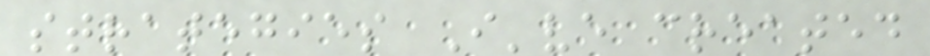strategies I've created
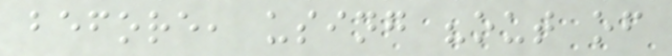before, using "out of
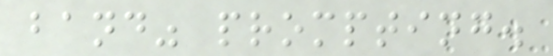band" prompting.
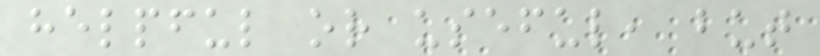helpful or useful, but
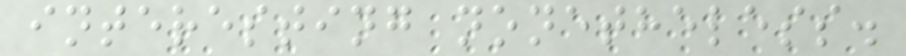interesting nonetheless.
